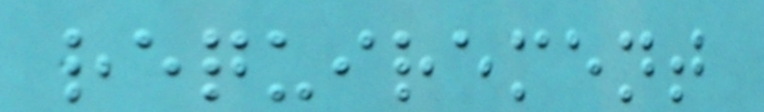requirement
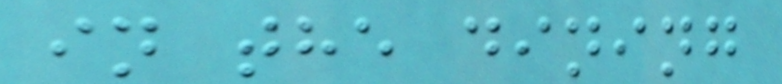in the dining
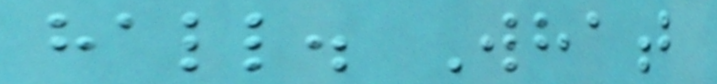hall. What
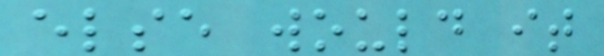else would it
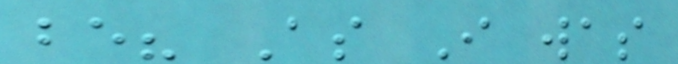be? As I was
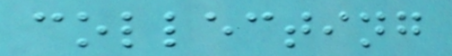collecting
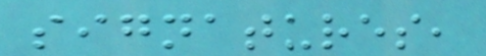signatures,
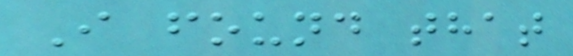I found that
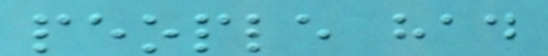people had
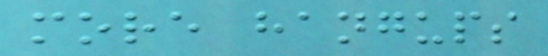more hangups
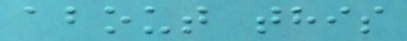about this
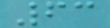63
